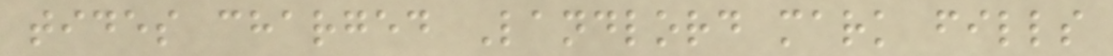tides charged Landlord mark fills
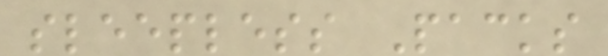sleepless Packs
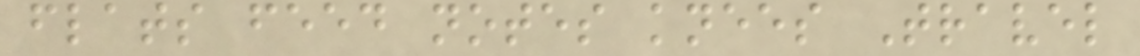flats feed notes knees Travel
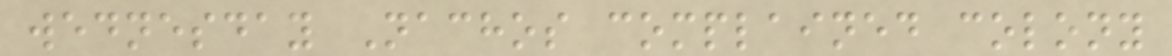wednesday Nachos complained colony
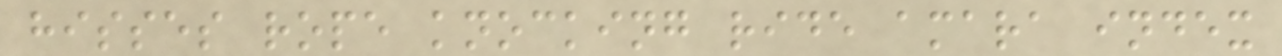hisses rope knocking ride amara index
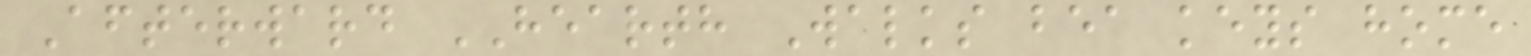Afterward HEARTH Walks bea keys home
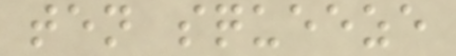ten squeeze
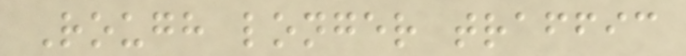Rough longer traffic
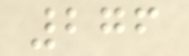276
